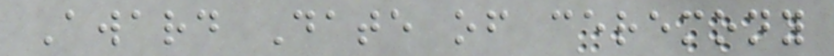Award Date of ceremony
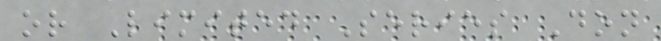or Limited Series Don
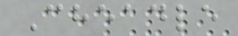Cheadle
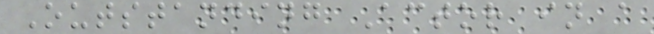Outstanding Actor in a
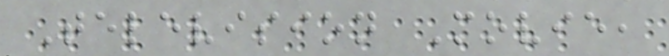Television Movie,
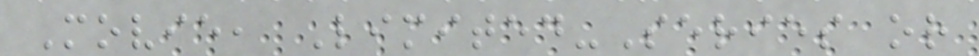Movie, Limited-Series or
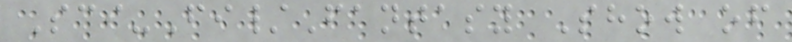Sci-Fi/Fantasy Show of
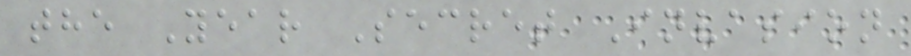the Year Secret Invasion
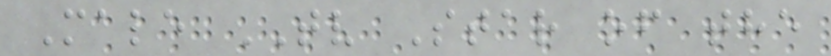Male TV Star of the
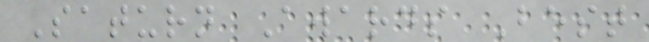Saturn Awards Best
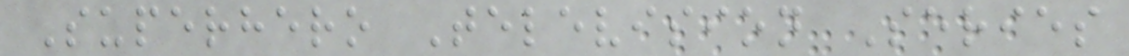Superhero Television Series
